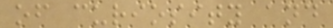of curiosity and
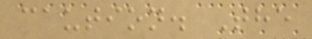caution. The
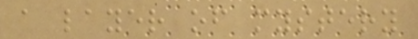a layer of mystery
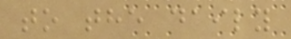to the daily
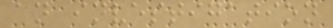an investigation
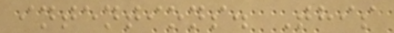intentions. This
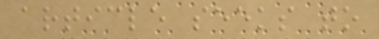article seeks to
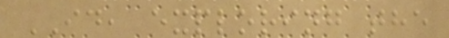ID, exploring the
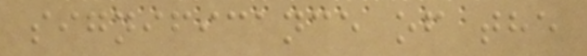significance of the
